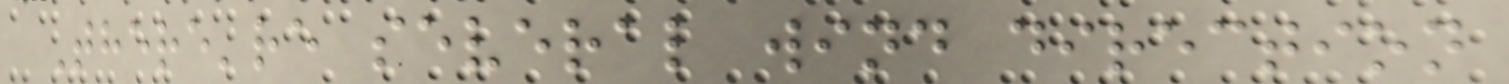There're several wind direction
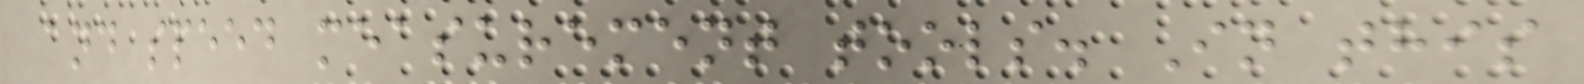and speed measurement tools. In this
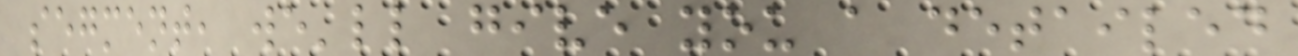segment, we'll give you a detailed
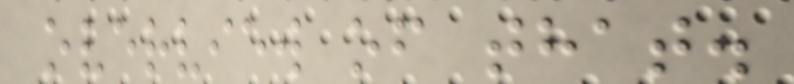overview of that.
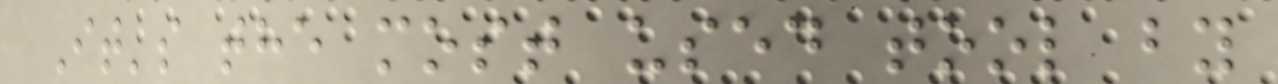It's the most used tool by
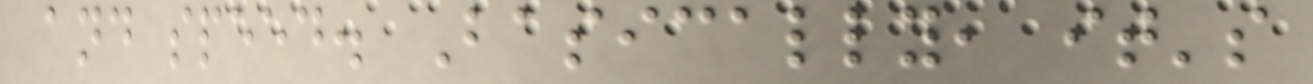and speed. Basically, it's
